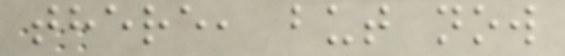there, but now
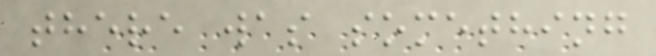there was something
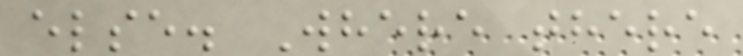else. Where there
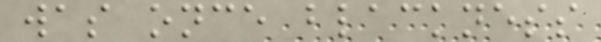was once blackness
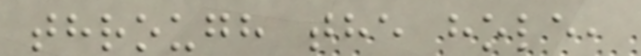through the hole,
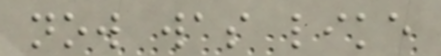now was like
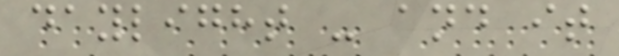daylight - and it
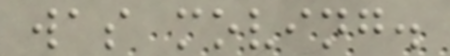was moving.
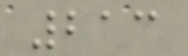213
